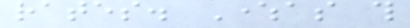rates. Whereas this
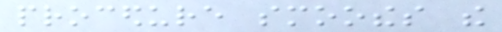procedure smoothes the
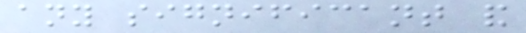any significant and
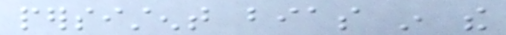persistent bias in the
